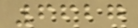6627
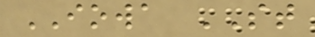IOWA ST
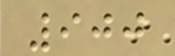900
